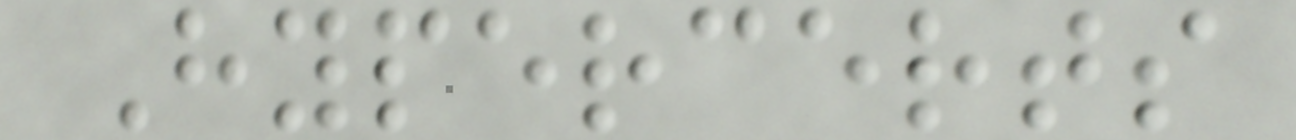Hypercerts
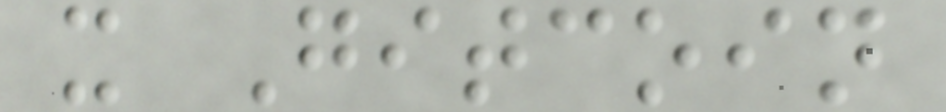x Gitcoin
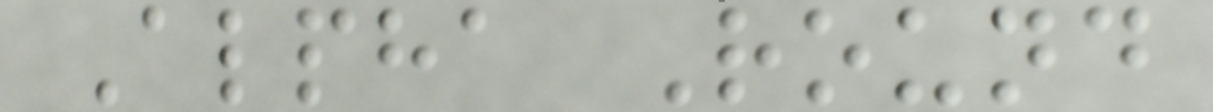Alpha Round
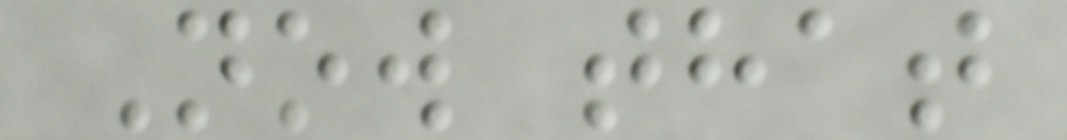Now that
